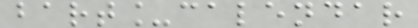bart_calendar
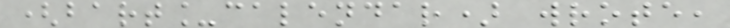(bart_calendar) wrote,
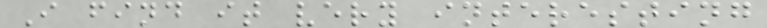I find it very interesting
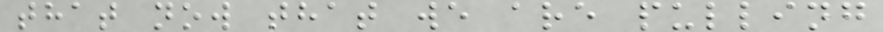that now that we are pulling
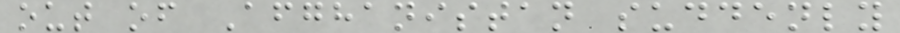out of Afghanistan suddenly
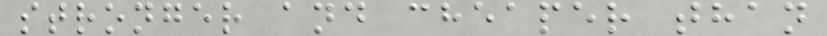stronger and cheaper than
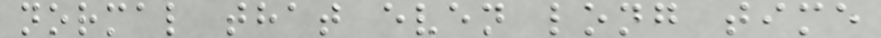normal that even long time
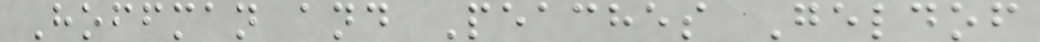Hoffman and Peaches Geldof
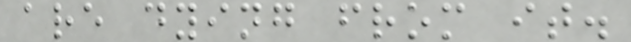are dying from it.
